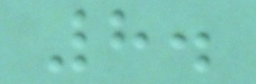8.
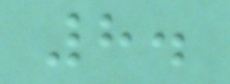8.
